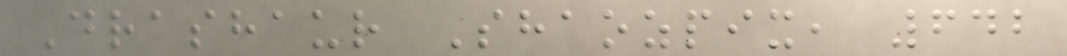Drashaur Shaozpix, 642
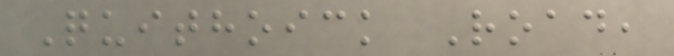Quithoick Road,
